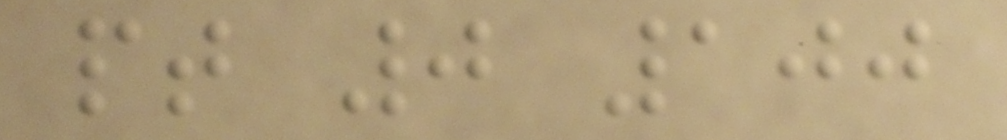pt 0 100
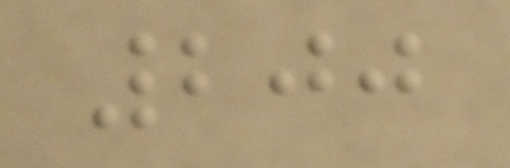200
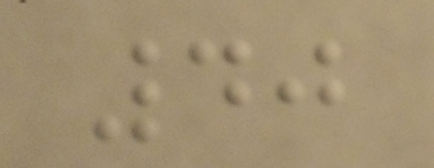40
